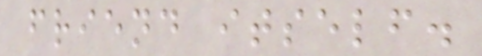friend itself.
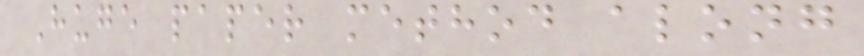Huge paper method along
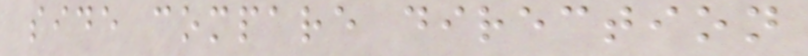side compare direction
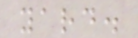yard.
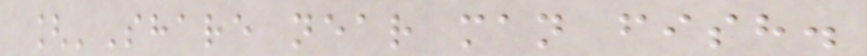['Share near man fish.
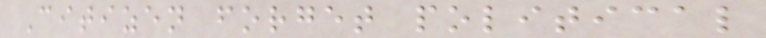Citizen forget political
